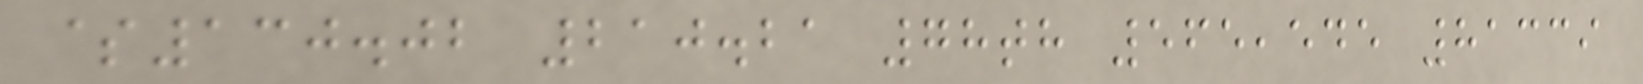$130.02 210.21 78th 565,545 81339
